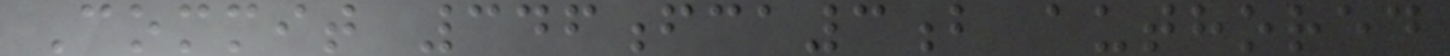Commit 346fca3b authored
